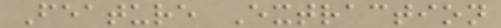Feature Extraction
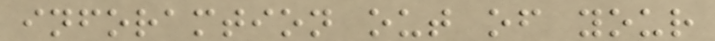inforamtion out of your
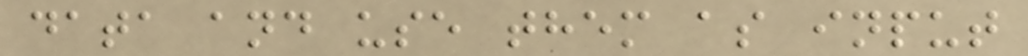data and use them as input
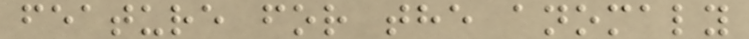feature for the anomaly
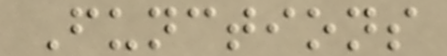Functions
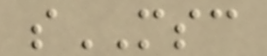sMSC
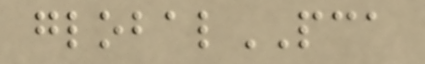globalPCA
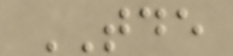TDE
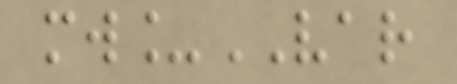mw_VAR
